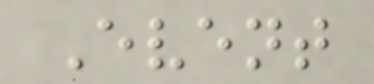Event
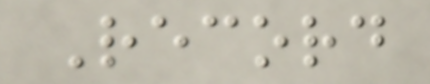Record
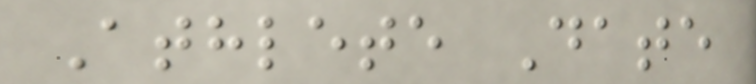Athlete Date
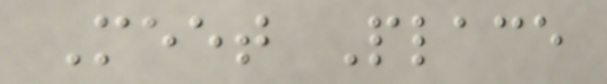Meet Place
